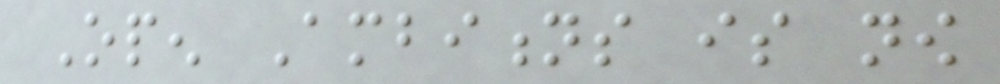Open Ambitions is now
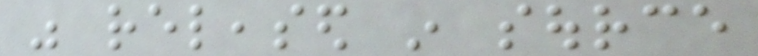was released in source
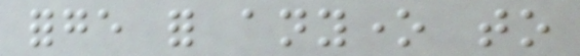forge for anyone to
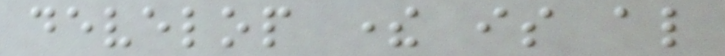develop there is also
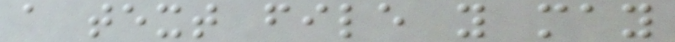a text file you may
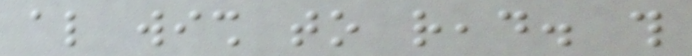also wish to read. this
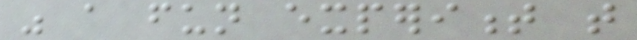was a fun experiment that
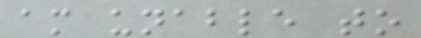am unable to
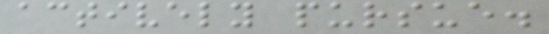actively pursue.
